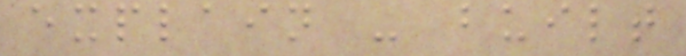explain - built
